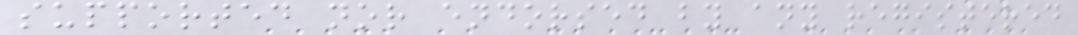supported nor endorsed by any registered
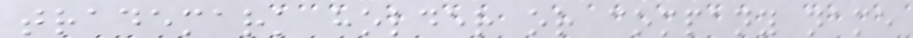trademark holder or company name
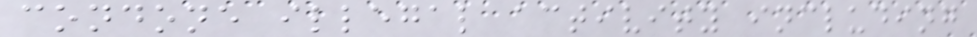condone illegal activity including
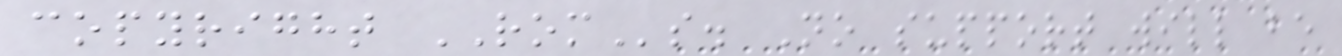copyright ROMs. No support will be
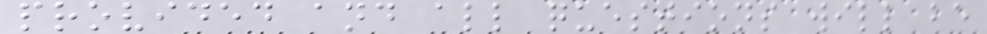provided and all questions will be
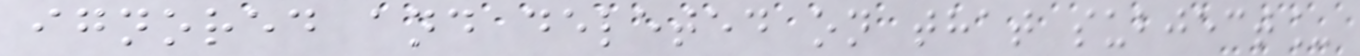ignored and deleted on that subject_
